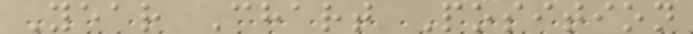Year Chart Position
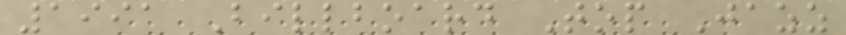1991 Billboard Top Jazz
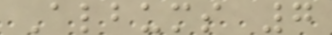Albums 7
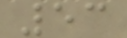53
